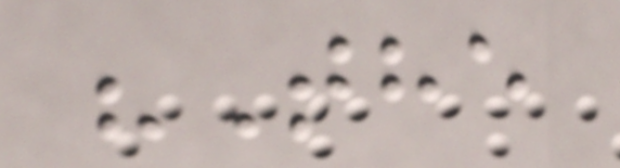"The
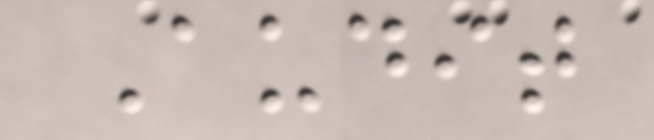Audit
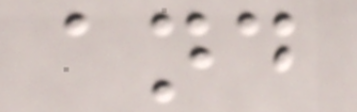and
